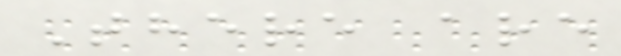There are
